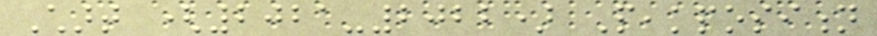Chart (2021-2022) Peakposition
